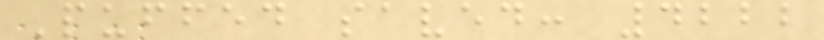Puffed saved: 4222
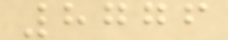8776
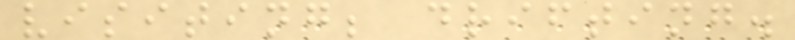visiting; drifting.
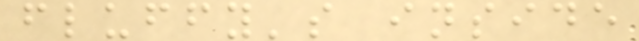fluffy's inside
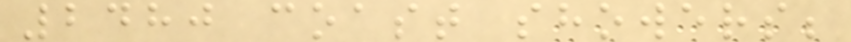2480 coast showers;
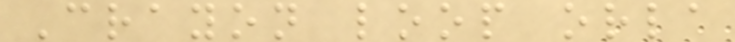Crayon loop orla
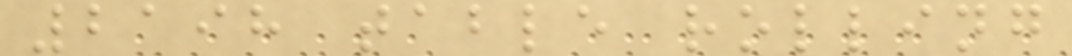2198 table rolling
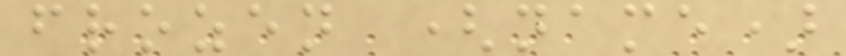frozen (name)
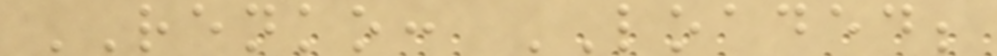RENKO: LOADED;
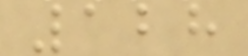128
